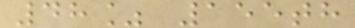48% 155th
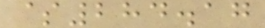$284.17
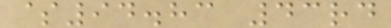$94.83 43rd
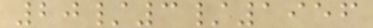20/3/1956
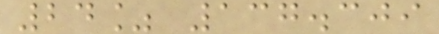24% 137.309
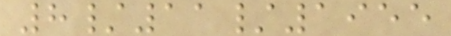8/11/1955
